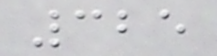325
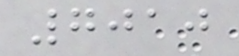7010
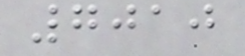7010
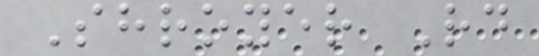Shroyer Rd
